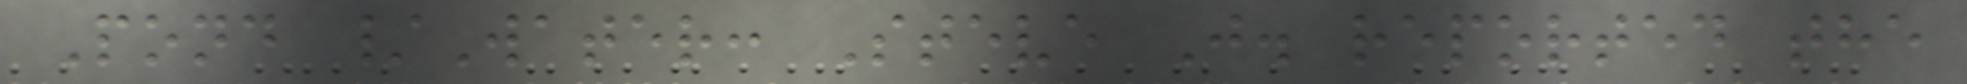Pond /Water: Steve J. reported the
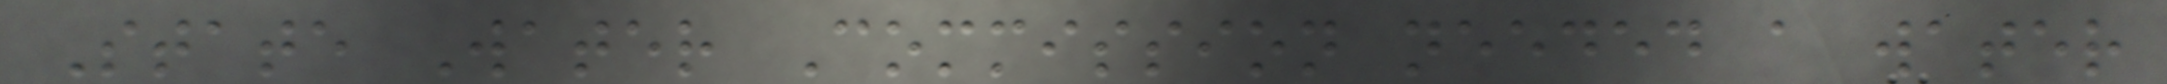State Water Commission needed a water
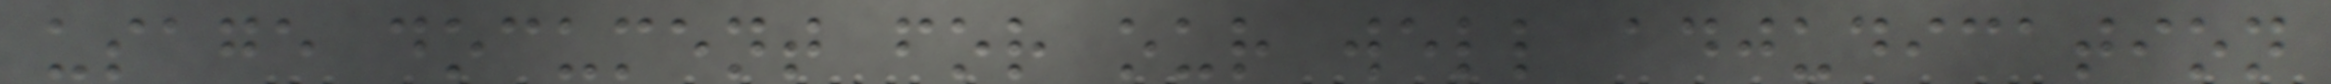usage document for our well adjudication
